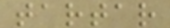tartar
